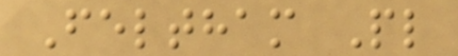Feltham Pl
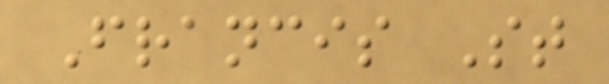Francis St
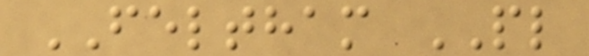FELTHAM PL
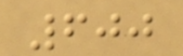600
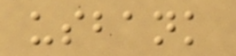usbank
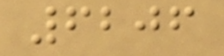6206
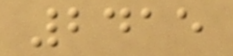2415
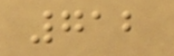712
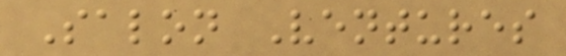Salon Ventures
